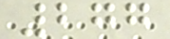277
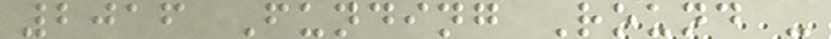2016 Funding Round -
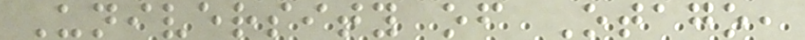University of Otago,
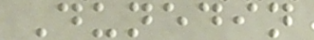Dunedin
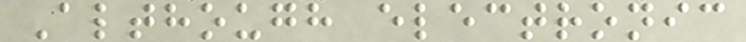Although electronic
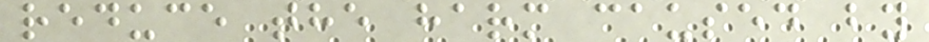reduce the harm caused by
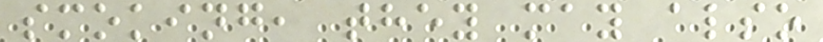smoking, they may also
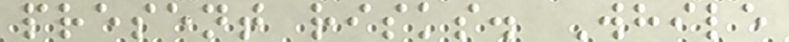present risks. While
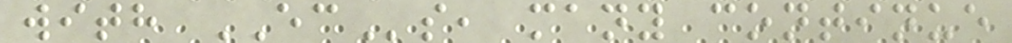with ECs, many continue
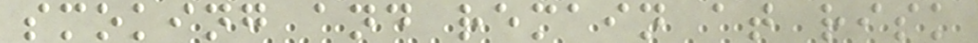smoking and remain at risk
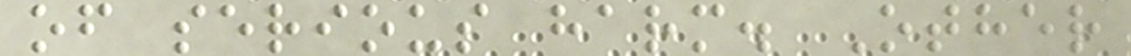of serious harm. Other
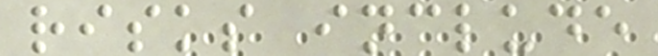risks include
